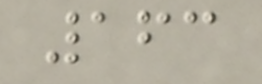163
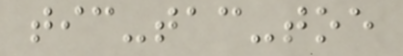tic-tac-toe
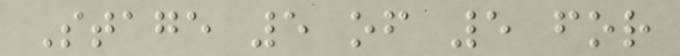Stage 5 of 5 for
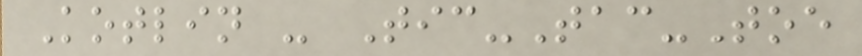Kotlin - Tic-Tac-Toe
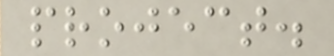project.
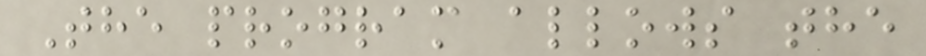The program allows the
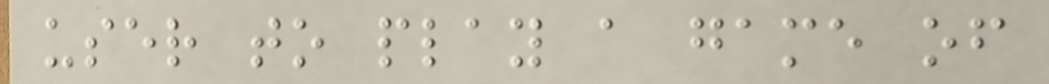user to play a game of
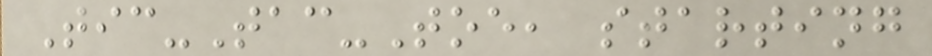Tic-Tac-Toe, starting
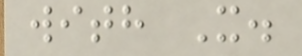with X.
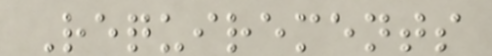Requirements
